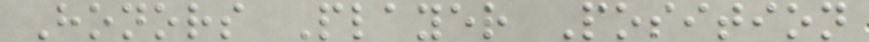Honors Player Position
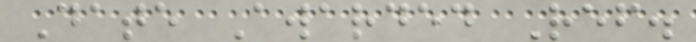Date Awarded Ref.
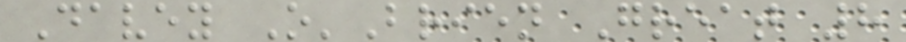Davey O'Brien Great 8
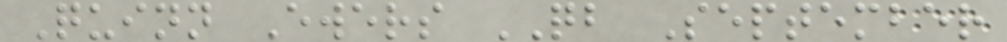Quinn Ewers QB September
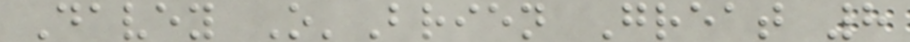Davey O'Brien Great 8
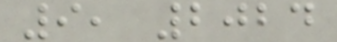9, 2024
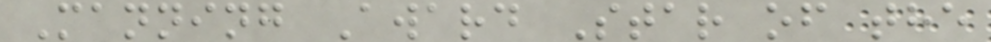Manning Award Star of the
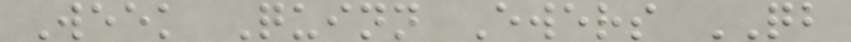Week Quinn Ewers QB
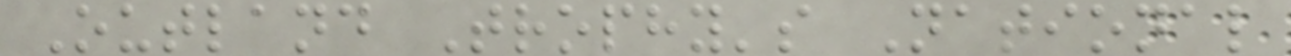Outland Trophy's National
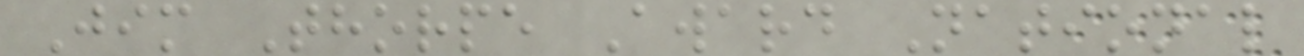Jim Thorpe Award National
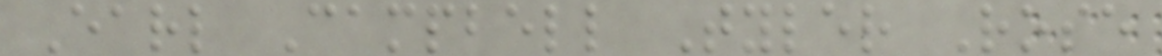Earl Campbell Tyler Rose
